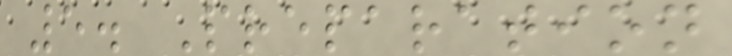5. Preparation
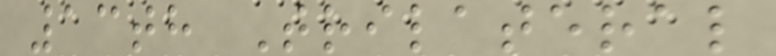13th Trilateral
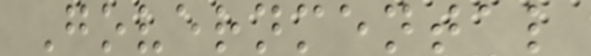Governmental
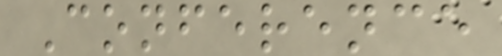Conference
